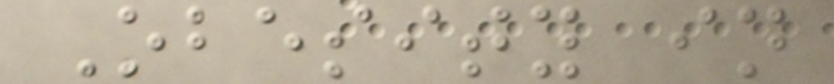Obesity in
